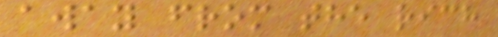away from the rich
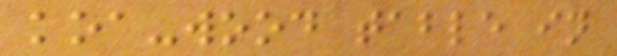koa-wood table in
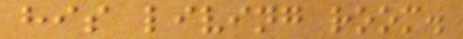his living room.
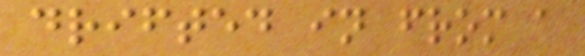drifted in from a
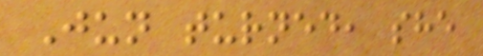Jun turned, she
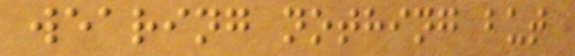wearing nothing but
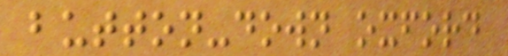button-down oxford
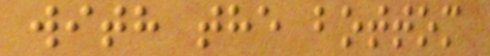with the bottom
